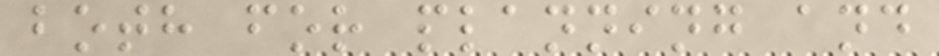both for planning and
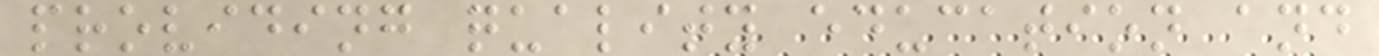providing quality education and
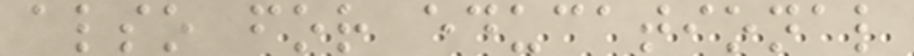also for educational
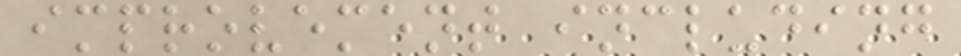improvement including
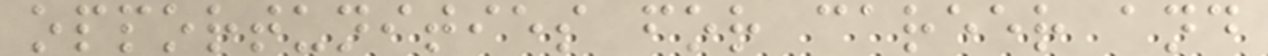opportunities for career and
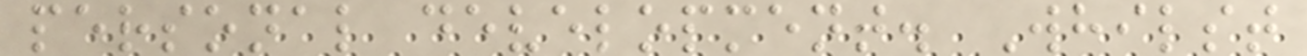personal development. Whilst
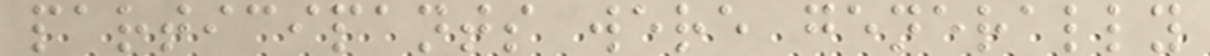participants were generally
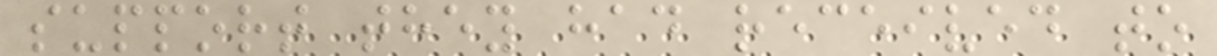support they had received to
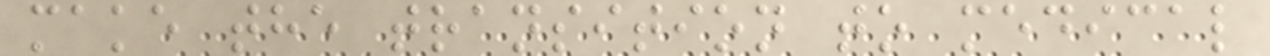make the transition to medical
